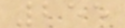255
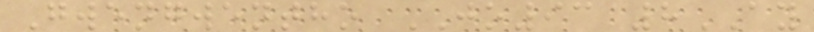Gwengwentho JO93 8AY
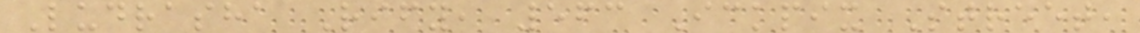Ludrasha Rify, 563 Ickpix Street,
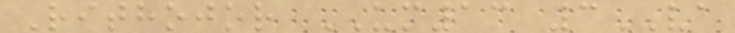Rithojor UM13 3VA
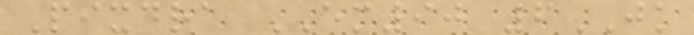Pixdra EM90 6JK
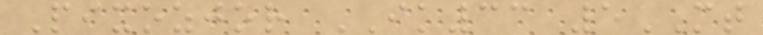Pixozjor IK33 5MT
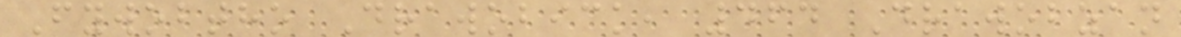Fywobtho Drawobick, 464 Drawobzan
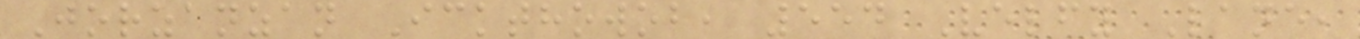Jorzanzan Ickthowob, 554 Velfy Lane,
